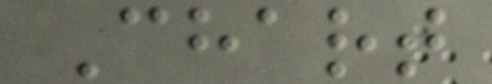Chart
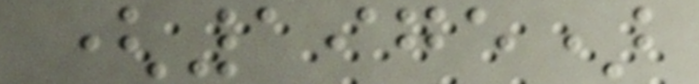(1975)
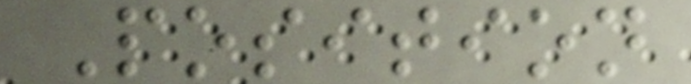Position
